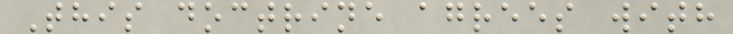This doctrine agrees with
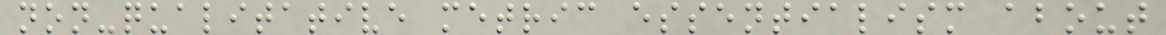non-qualitative metric essentialism about
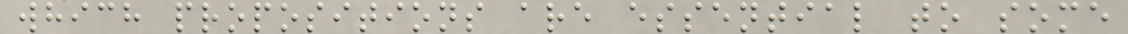which propositions are essential to some
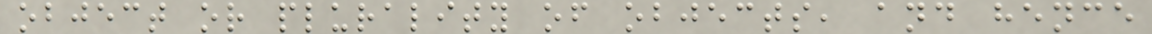object or plurality of objects, and hence
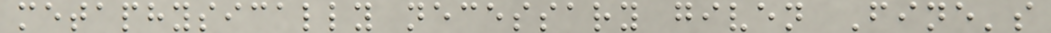metaphysically necessary given Fine's
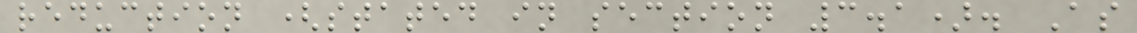reduction (stated in section 3.1). As
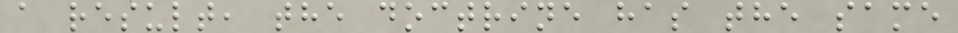a result, the doctrine has the same
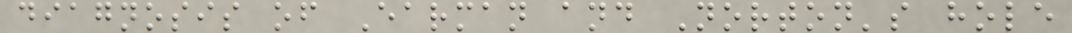diagnosis of Earman and Norton's hole
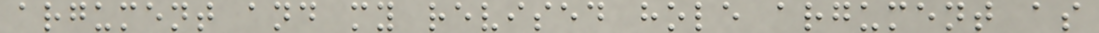argument and my revised hole argument as
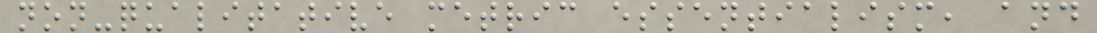non-qualitative metric essentialism, and
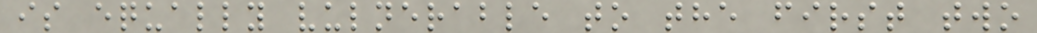is equally vulnerable to the first two
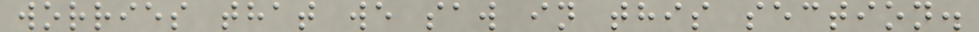worries that we saw in this section.
